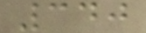340
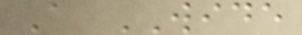A WIDE
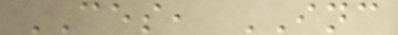CES, INC
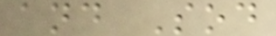and Sod
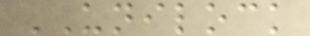UNILOCK
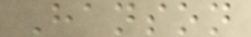Hanson
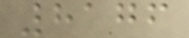8176
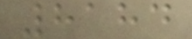8184
